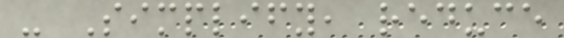- Simplify, reduce
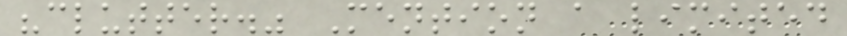"clutter." Mention a limited
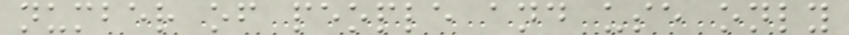number of people and use only
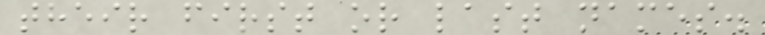their first or last names.
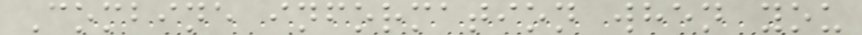Combine information when you
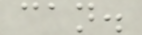can.
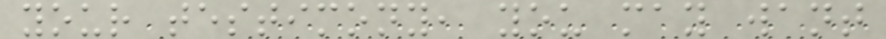your testimony, you may want
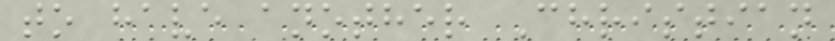to have another Christian
